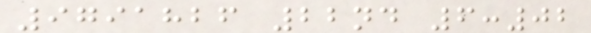9791826 22nd 6:02
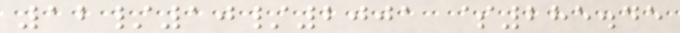12/10/2001 $285.45
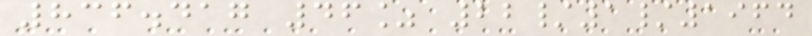836.417 46% 22/1/1964
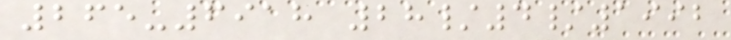265-6918 28/4/1992
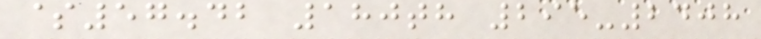$57.42 180th 295-2408
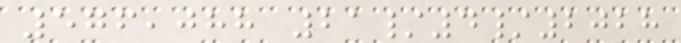576,088 21/4/2028
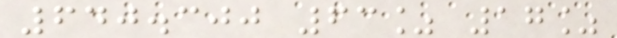640.300 63% 17%
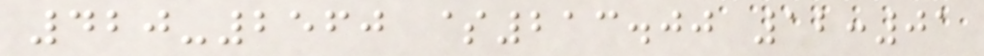420-2560 $213.00 12:01
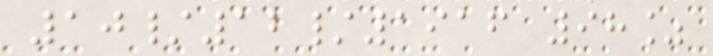10/12/1916 98%
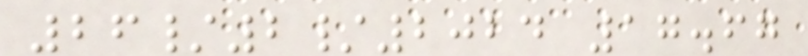26/2/2024 17.67
